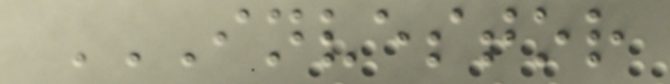INVESTOR
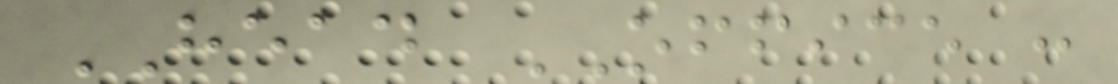HEAD OFFICE :
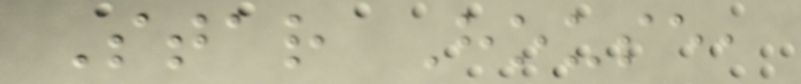Star House,
